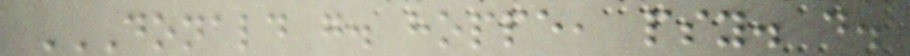DONALD G. HOPPE, PSY. D.
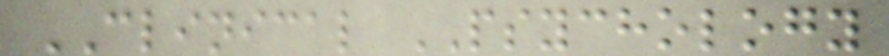CLINICAL PSYCHOLOGY
